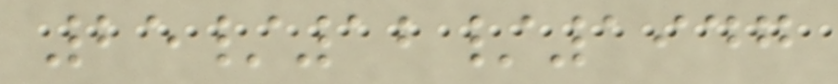25/12/1947
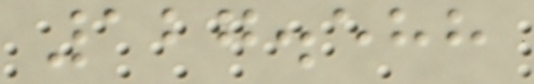127.588
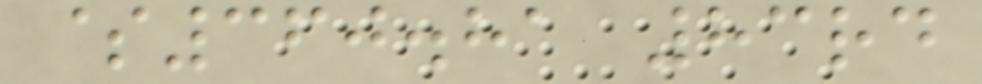$360.81 83rd
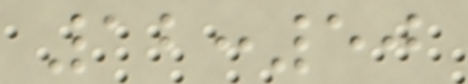12:50
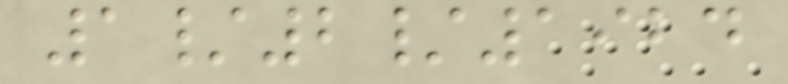1/2/1924
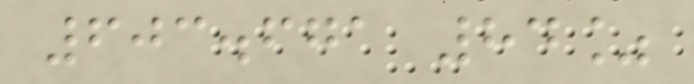603.671 84%
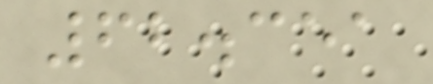62.351
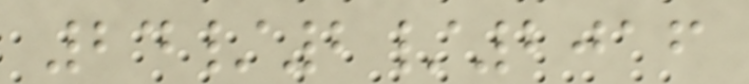24/2/2016
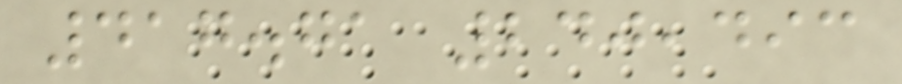417.71 240,493
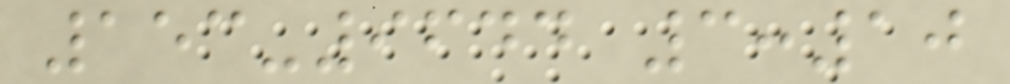153-9644 3:10
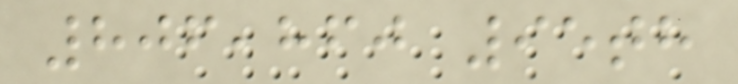806,860 95th
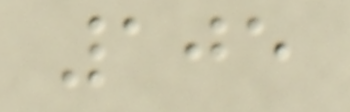105
